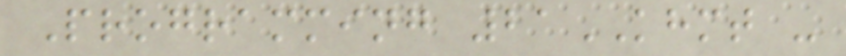Programming 21KHMT -
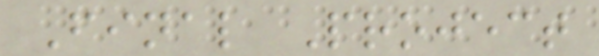Final Project
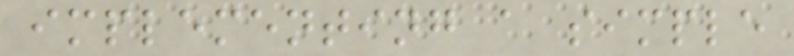implementing a simple
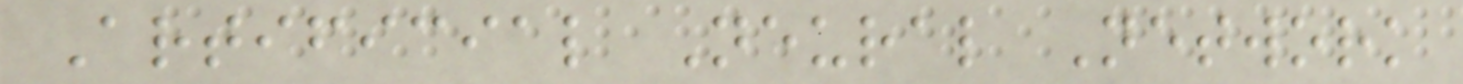Artificial Neural Network
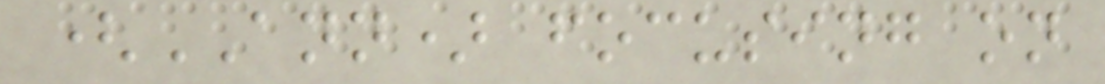(ANN) focusing on
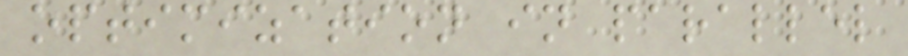optimization in parallel
